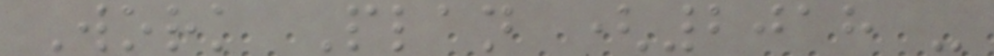Work Plan (2018 -
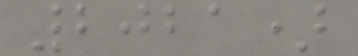2021)
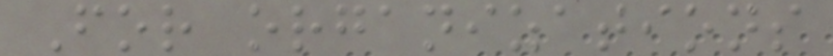For organizations
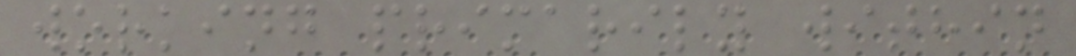working primarily within
